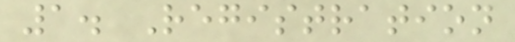1. Registration
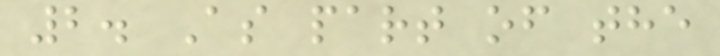2. As part of the
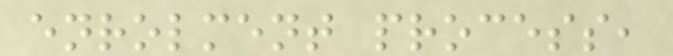enrolment process,
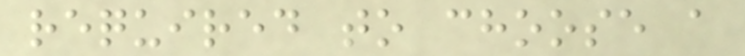required to choose a
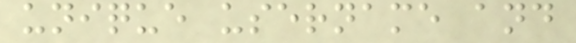unique username and
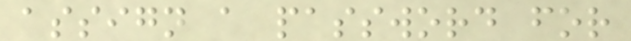assign a password for
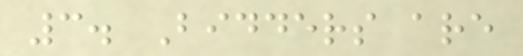3. Bidders are
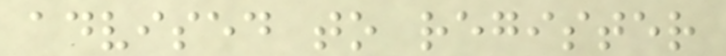advised to register
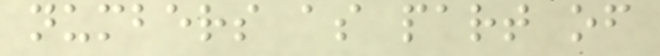numbers as part of
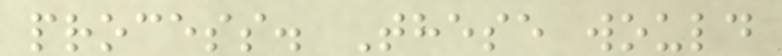process. These would
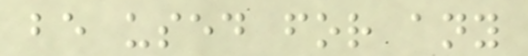be used for any
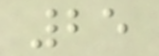25
